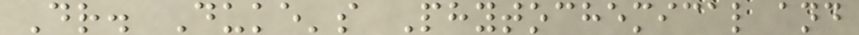Dr. Duke's Phytochemical and
